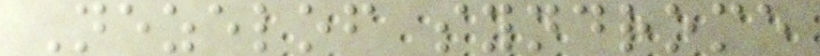Nezelof syndrome
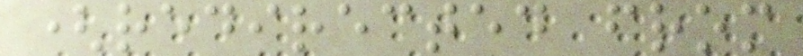(redirected from
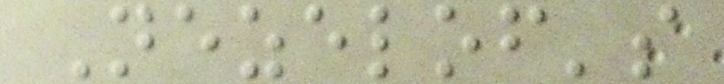Nezelof's
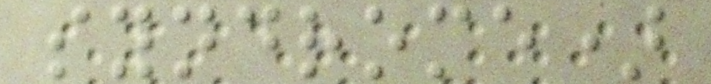syndrome)
